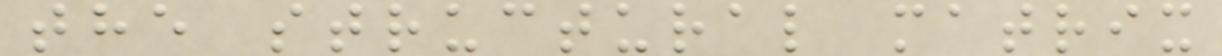the structural matrix
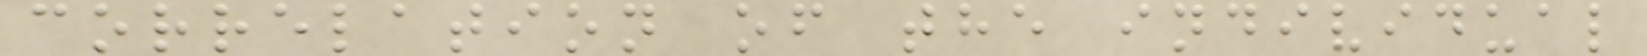correlation of the individual
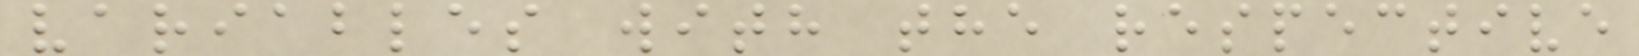variables with the respective
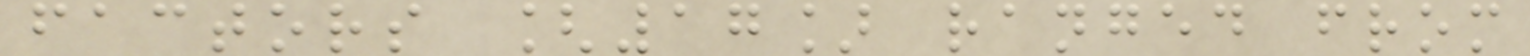factors [17] ranged from
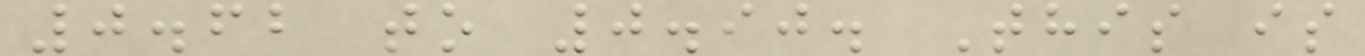0.62 to 0.90. This is
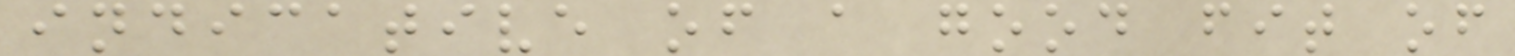indicative of a good fit of
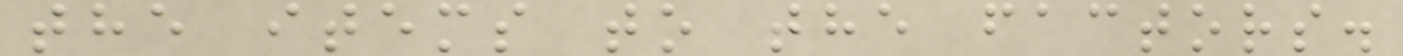the items to the factors.
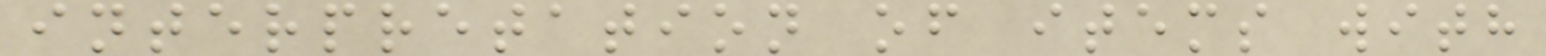interpretation of items with
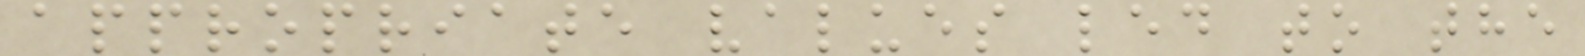appropriate values led to the
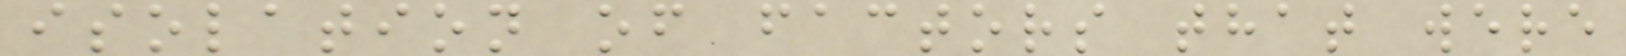isolation of factors that were
